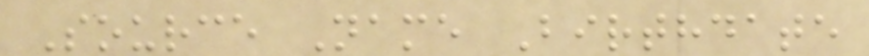Source Name Birthdate
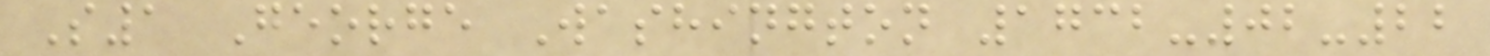S1 George Washington 1732-02-22
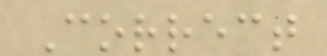Correct
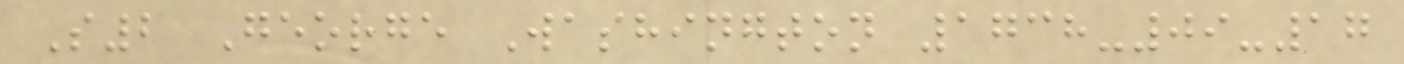S2 George Washington 1738-09-17
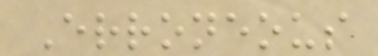Erroneous
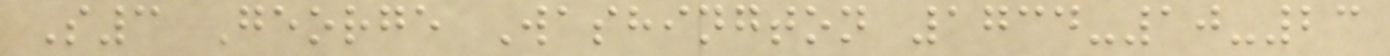S3 George Washington 1734-10-23
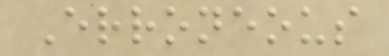Erroneous
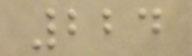224
